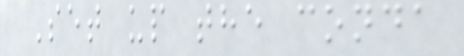Set up the conda
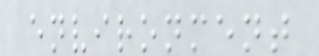environment
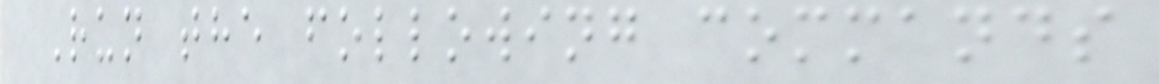Run the following commands
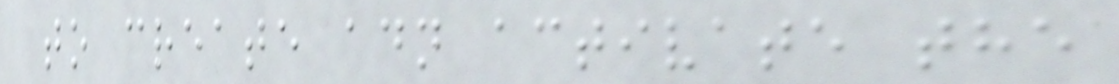to create adn activate the
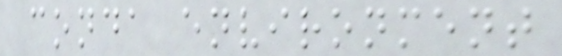conda environment
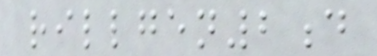rillgen2d
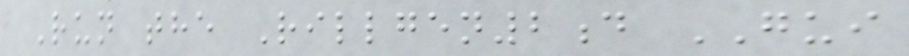Run the Rillgen2d GUI
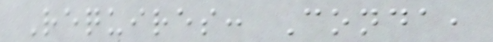Requires: Conda,
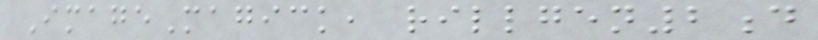ImageMagick, rillgen2d
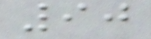90
